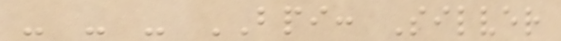- - - BPI: Silver
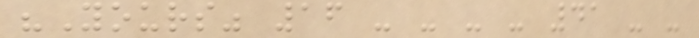"Yours" 16 - - - - 41 - -
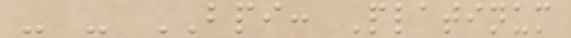- - BPI: Platinum
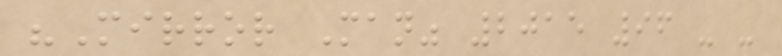"Mirror Man" 2015 96 - -
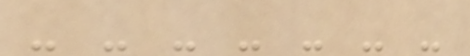- - - - - - -
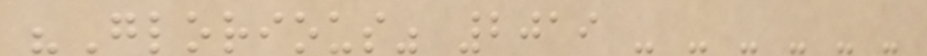"Glorious" 2019 - - - - - -
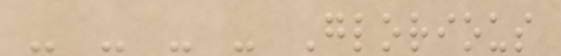- - - - Glorious
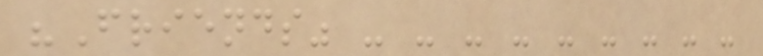"Friends" - - - - - - - - -
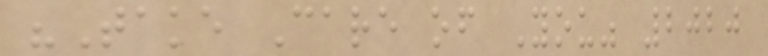"Take Care of You" 2020
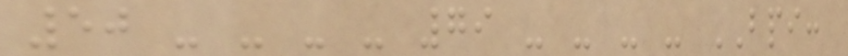50 - - - - 79 - - - - BPI:
